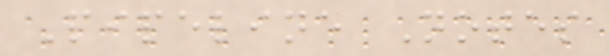Pipeline Notes
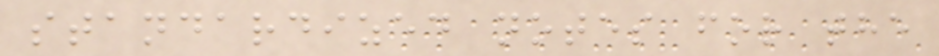standardized notes for the
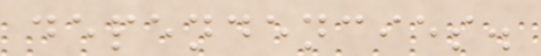dependencies.
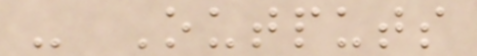- Outputs
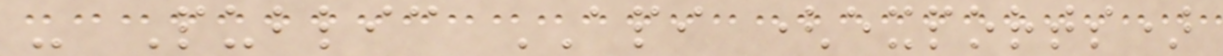- Public API (exports)
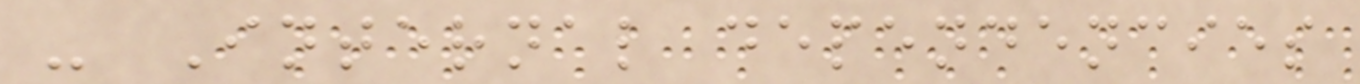- Internal dependencies
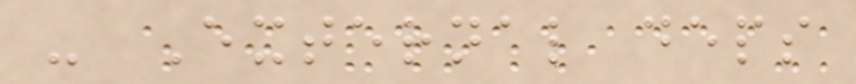- External deps
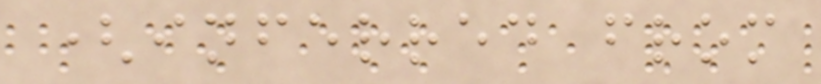(inferred from
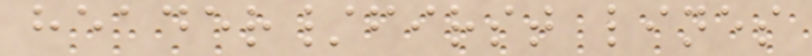header/first lines
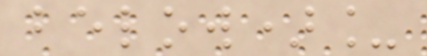below)_
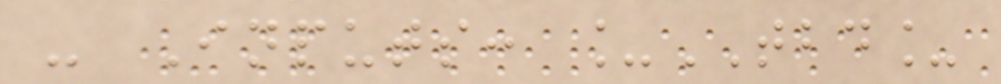- Inputs: _TBD_
